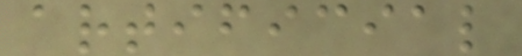artificial
